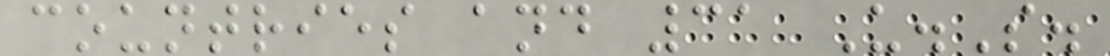countries and 31 U.S.
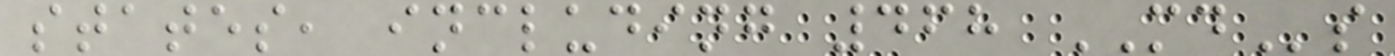states, including 468 MDs
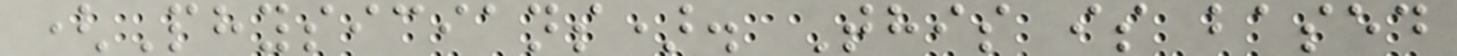(Physicians). This is based
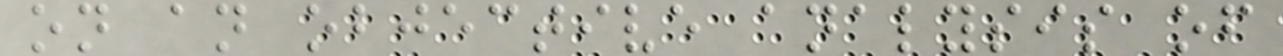on an objective analysis of
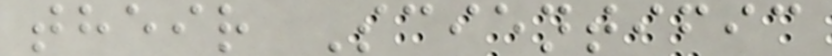their Scientific
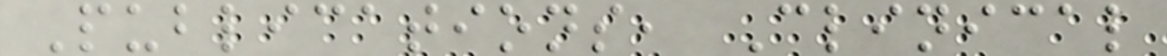Publications, Clinical
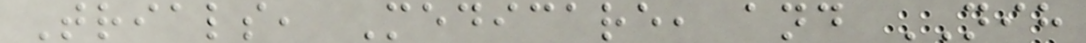Trials, Medicare, and NIH
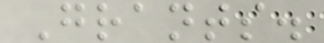Grants.
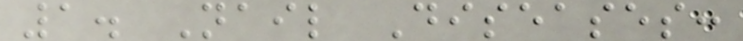1. Nail Diseases:
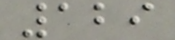129
